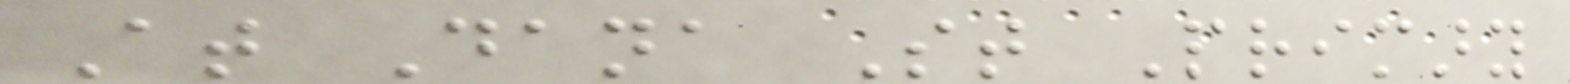At Dana St Primary
